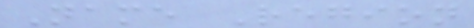Name Region
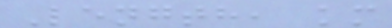Length, km
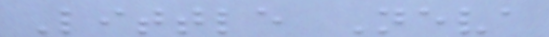Little Neva
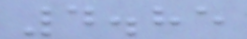4.85
